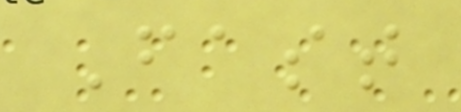Fast
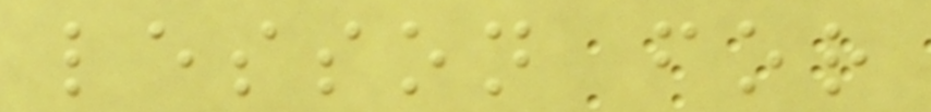lesson for
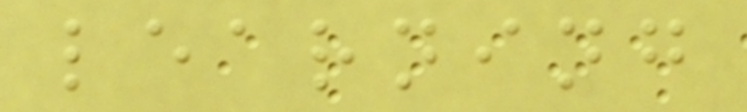learning
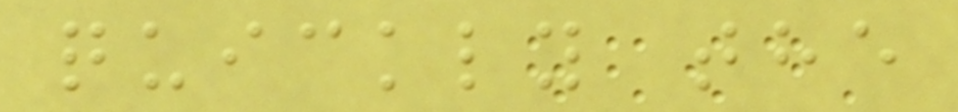quickly the
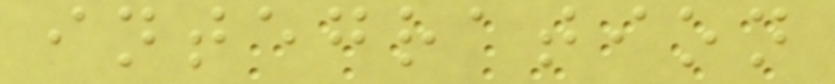integration
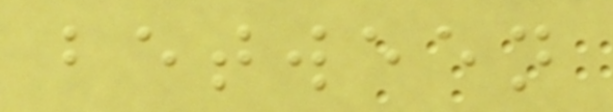between
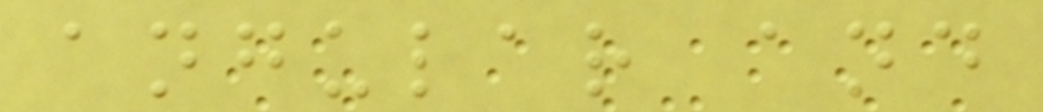angular and
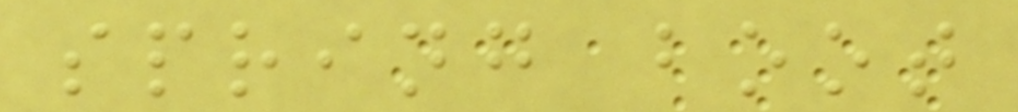spring boot
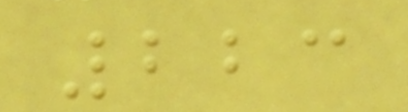223
